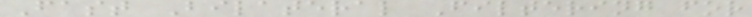Fast Bilateral Filtering for
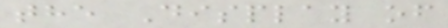the Display of
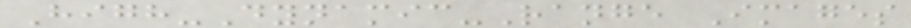High-Dynamic-Range Images
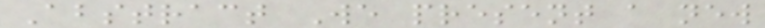Abstract We present a new
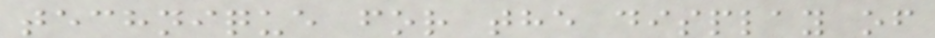technique for the display of
